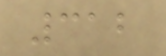312
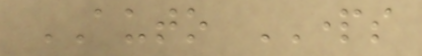AUTO PARTS
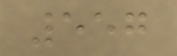557
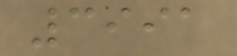3991
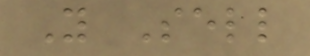You Sell
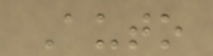Auto
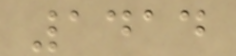1414
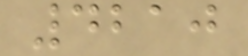4210
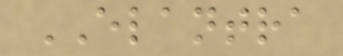ELANTRA
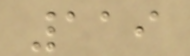119
